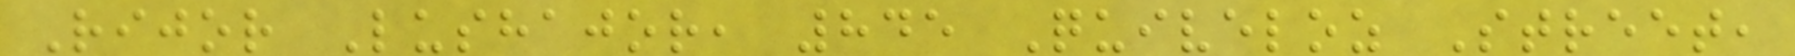Rijor Lushajor, 845 Quiveloz Street,
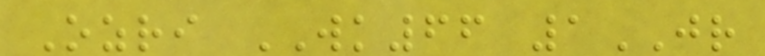Ozri WK66 1JR
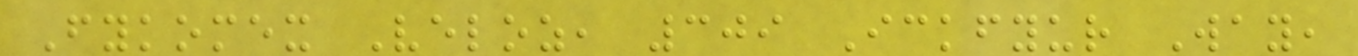Fykomex Veloz, 309 Ickfyur Way,
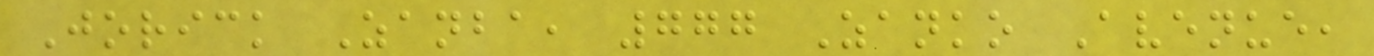Jorick Zanba, 777 Zanko Avenue,
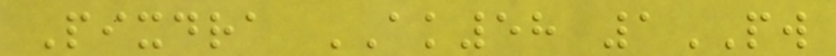Pixdra AK58 1PW
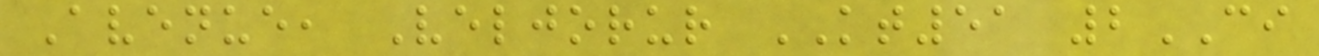Avenue, Veljorur KT51 2CI
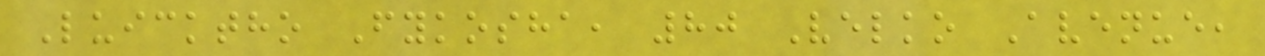Luicktho Fykosha, 80 Velko Avenue,
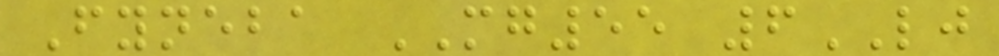Fyneba MG55 6LJ
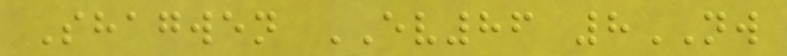Shagwen EV86 8NW
